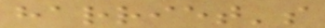harriet's
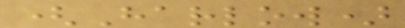(Harlow)
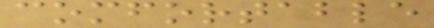comfortable
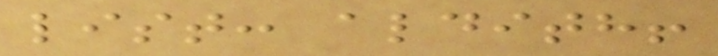list: aldith!
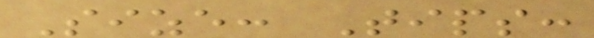Size: Tips:
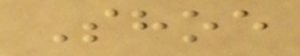Shoe
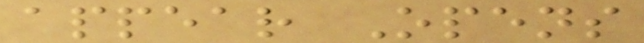appear Opens
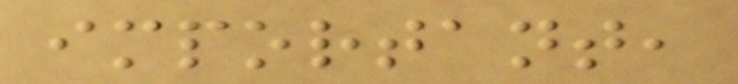important,
